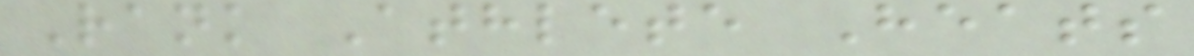Rank Athlete Heats
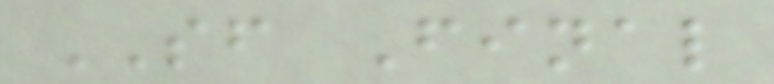SF Final
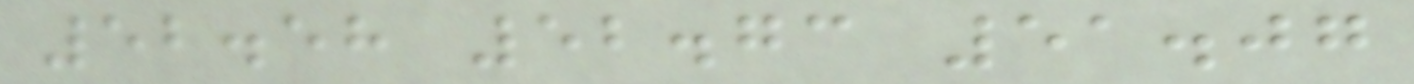52.58 52.73 51.07
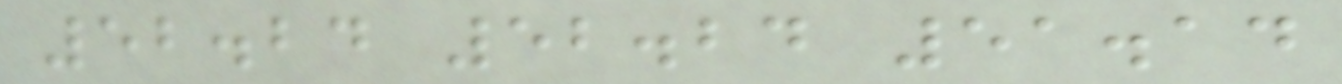52.24 52.24 51.14
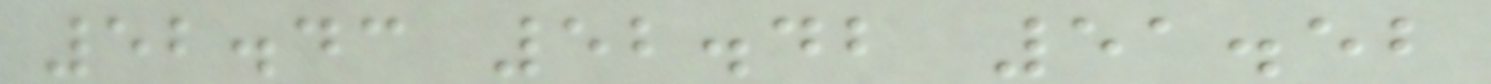52.43 52.42 51.52
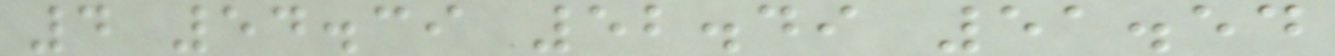4 54.39 52.49 51.54
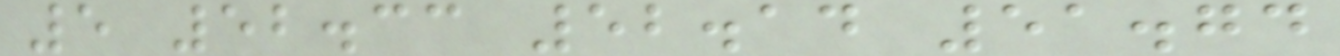5 52.33 52.14 51.74
